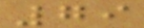79
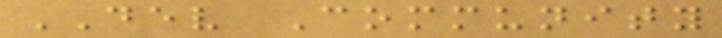DEV Community
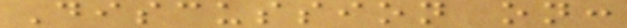Discussion on:
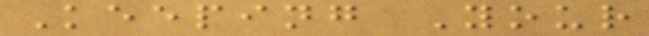Keeping Your
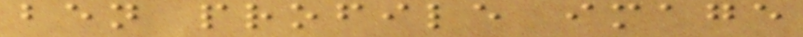ben profile image
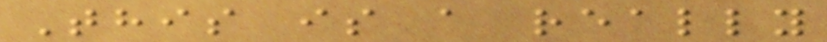This is a really
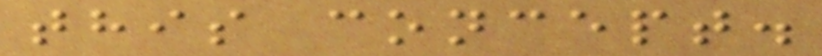this concept.
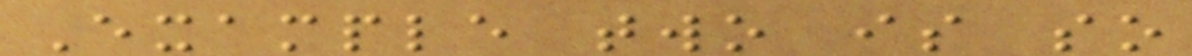Example two is so
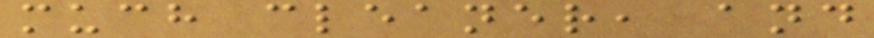much cleaner, and
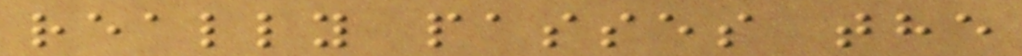really passes the
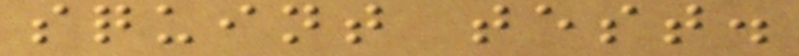squint test.
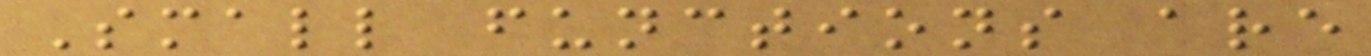Small functions are
